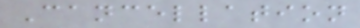Cancellation
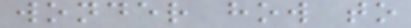wonder how to
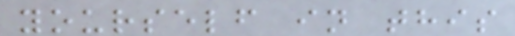yourself in this
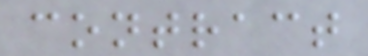contract
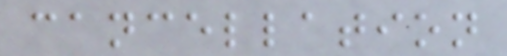cancellation
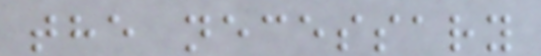the necessary
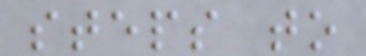steps to
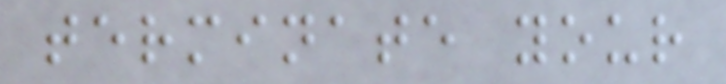terminate your
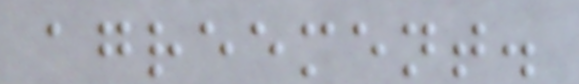agreement.
